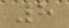8
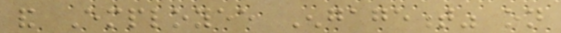and Employee Engagement" on
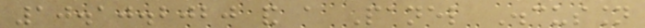10.10.2020 and a Panel Discussion
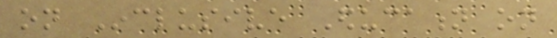on Inclusive Education on
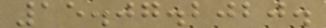15.07.2020.
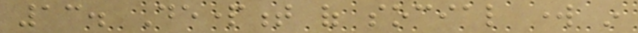13. Department of social work in
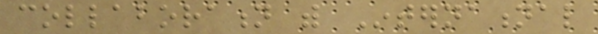collaboration with International
